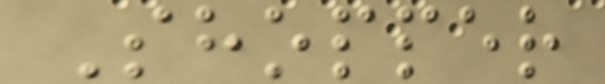Shopper
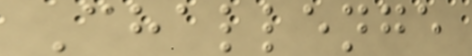Challenge
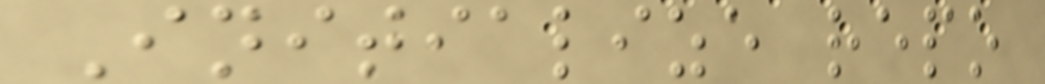Initialize repo
